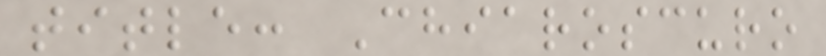title: Chiaroscuro
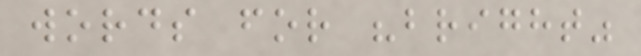words for "bright"
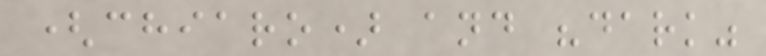(chiaro) and "dark"
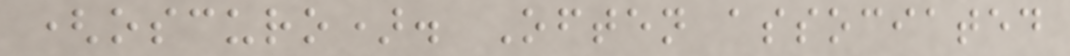(oscuro). Often associated
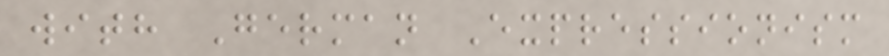with German Expressionism
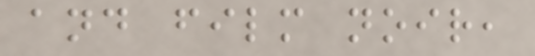and film noir,
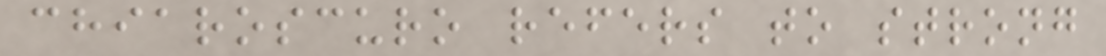chiaroscuro refers to strong
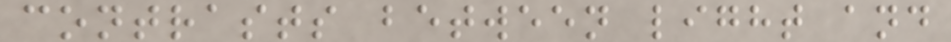contrasts between light and
